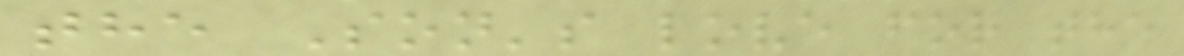the Son's love for the
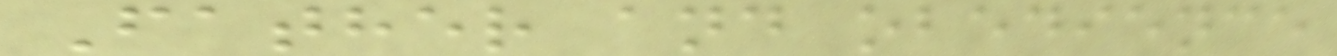Father and obedience
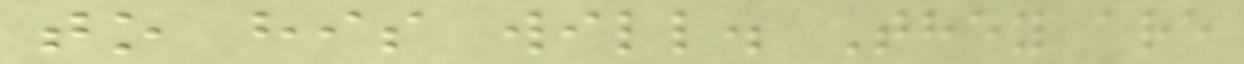to his will. They are
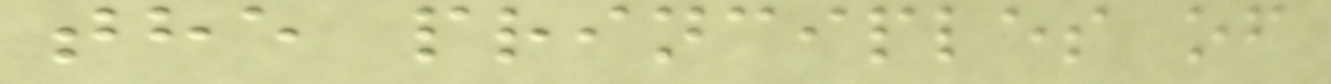the principles of
